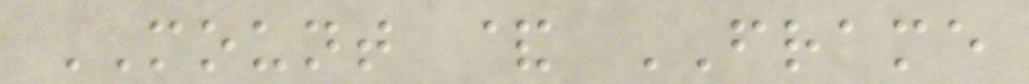MOUNT & FRAME
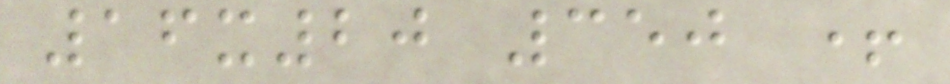16x20 350 +
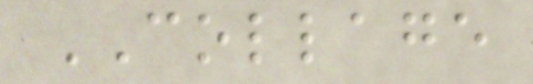COLLAGE
